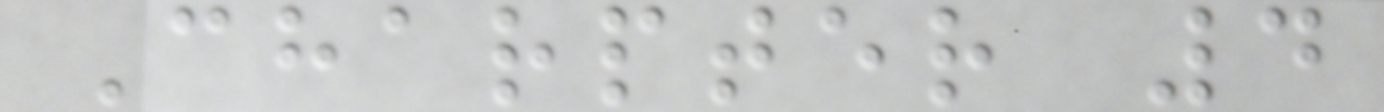Charpter 4
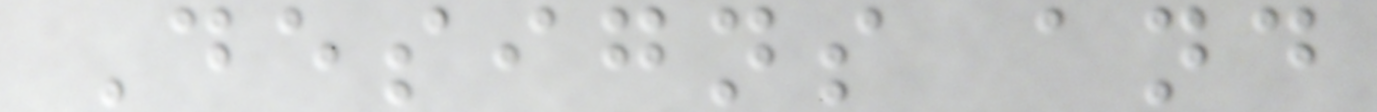Designs and
